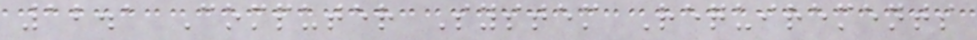12.1 Computer System Requirements
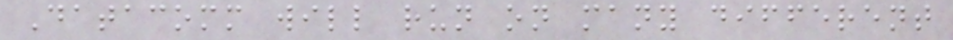Datacomm will run on many different
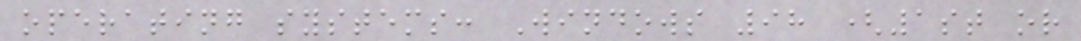operating systems: Windows 98 (1st or
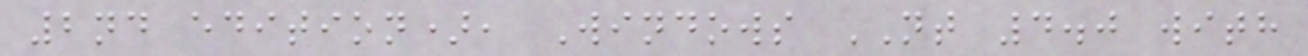2nd edition), Windows NT 4.0 with
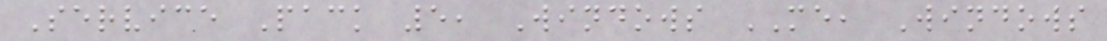Service Pack 5, Windows ME, Windows
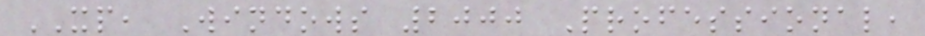XP, Windows 2000 Professional,
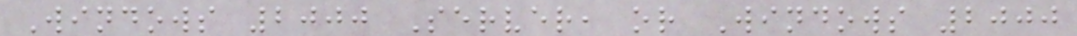Windows 2000 Server, or Windows 2000
